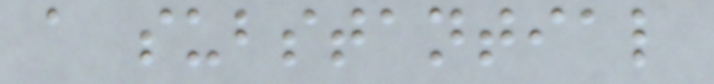a substantial
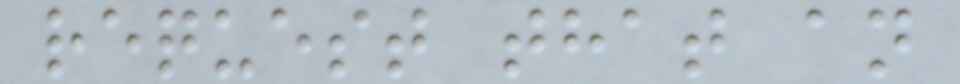request that an
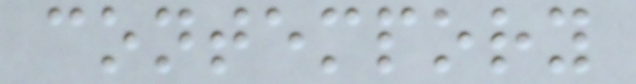contempory
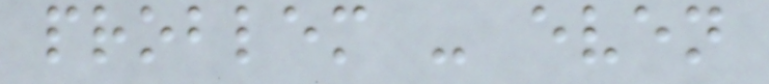problem - even
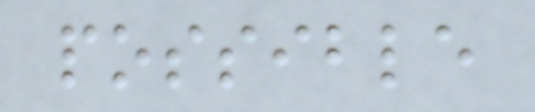possible
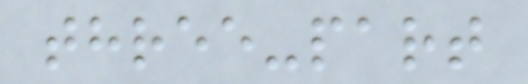three-part
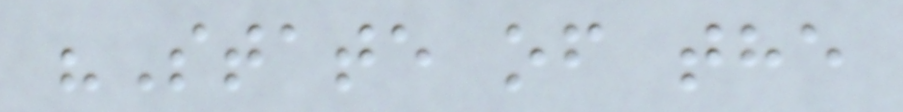"State of the
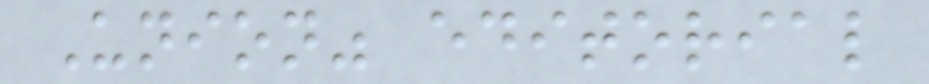Union" editorial
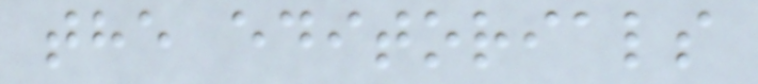the editorials
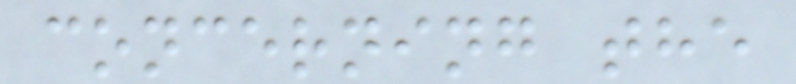concerning the
